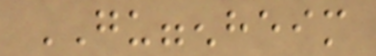GUGGENHEIM
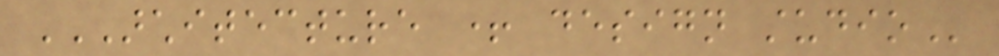ARCHITECTURE + DESIGN STUDIO
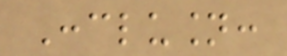Conclusion:
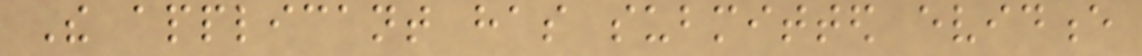The applicant has submitted evidence
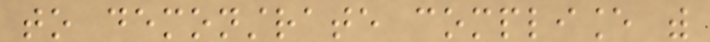to demonstrate compliance with
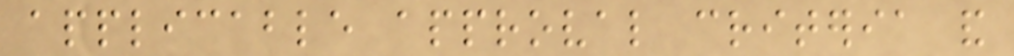applicable approval criteria and
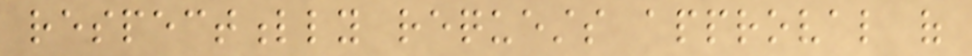respectfully requests approval of
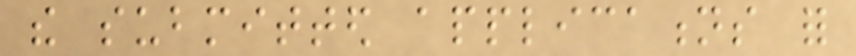the submitted applications for
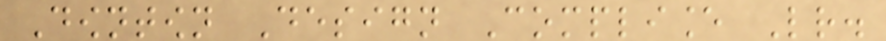Downtown Design Compliance Letter.
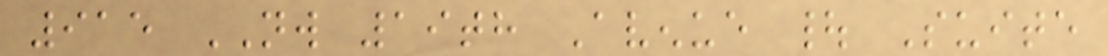915 NW 19th Avenue | Suite
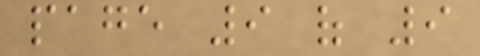page 9 of 9
